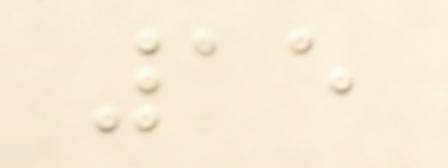15
